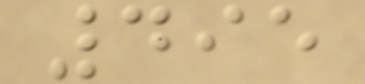495
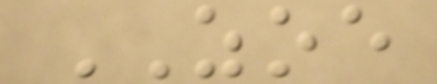ZOE
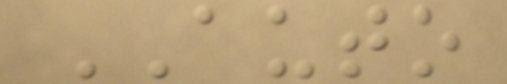AUTO
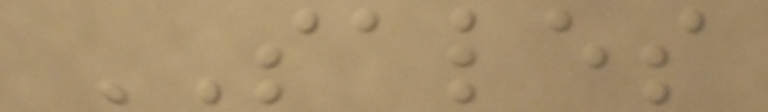SALES
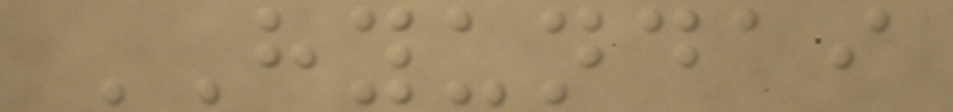HYUNDAI
